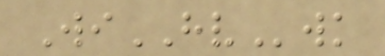WiHVwk
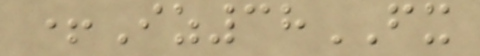+Iz38FX
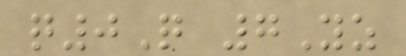q0Q 7Yz
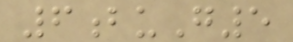6buG5
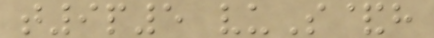t9p5 vuS&h
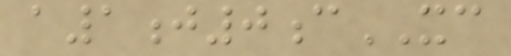a1j0cXC
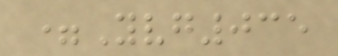=Yvg035
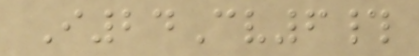I24Cv6#
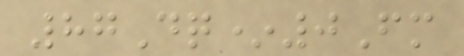87Dq*0Fm
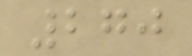270
